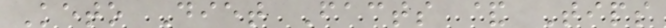Keto Diet Facts & Tips
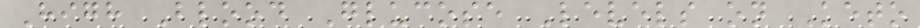High Blood Glucose Levels on Keto
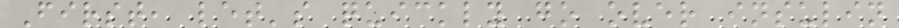First, let's quickly go over insulin
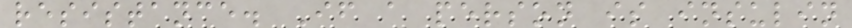resistance. If a person is insulin
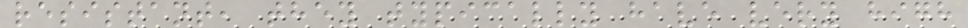resistant, they typically have very high
